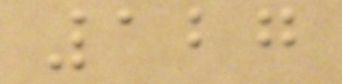127
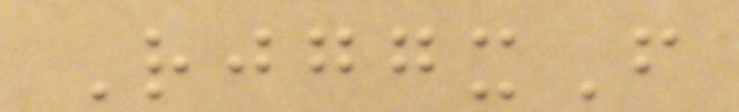RjggxF
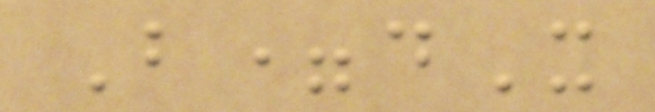B=dX
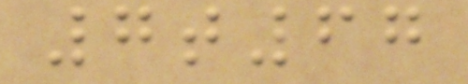7t67
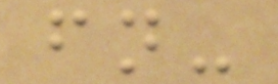fn-
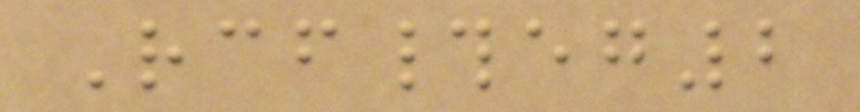Rcf#eg2
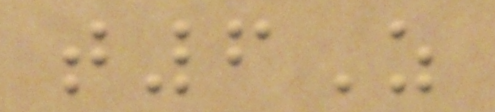t6Z
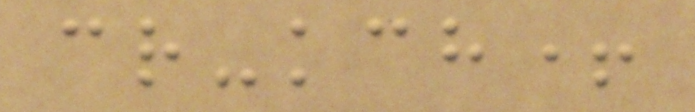cr-kch+
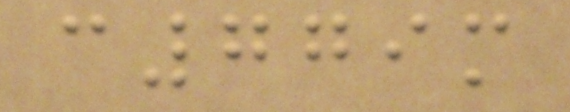c779m
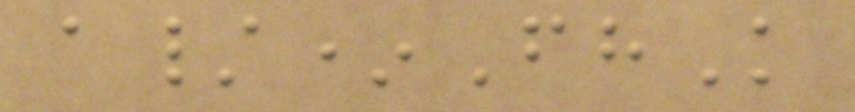a/*FhK
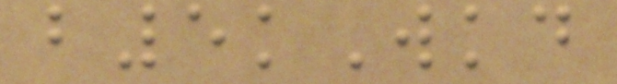b5kWkd
